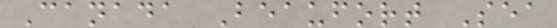Canada Beaufort Sea
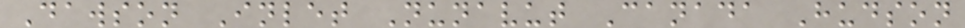Dawson Inlet Nunavut Canada Hudson
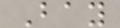Bay
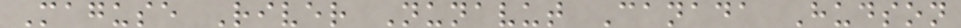Maguse River Nunavut Canada Hudson
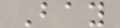Bay
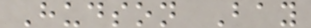Hudson Bay
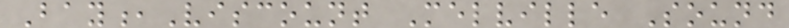Bay,Viscount Melville Sound
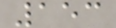153
